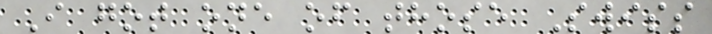I got one of those Swiss
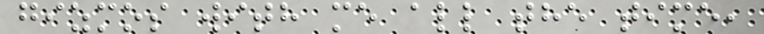gizmos with me all the time,
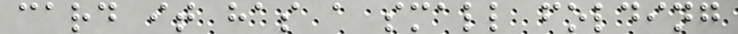card it has a small folding
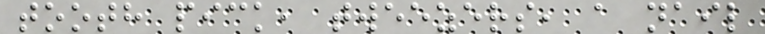tooth pick, tweezers, a nail
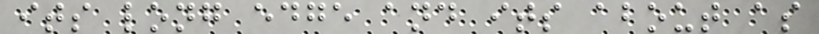its long edge and its about as
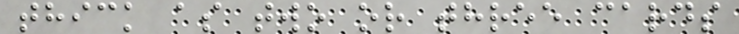thick as two or three cards
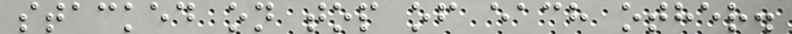stacked on top of each other.
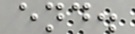end.
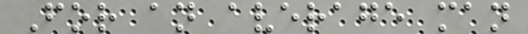For an average man
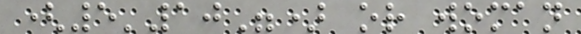(5'10") or woman
